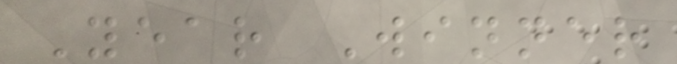Year Winner
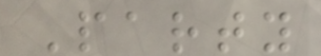Party
